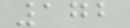172
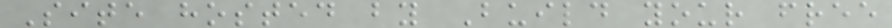Site hosted by Build your free
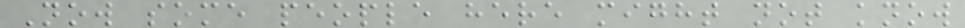Now some people here might not know
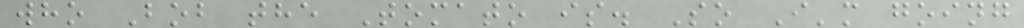who Bob the Tomato is. So I'm going
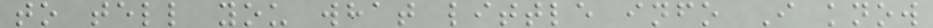to tell you what little info I know
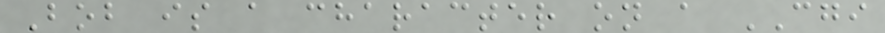Bob is a character on a CGI
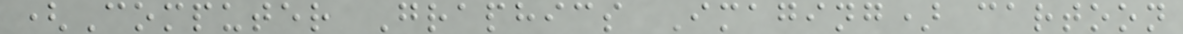(Computer Graphics Imaging) cartoon
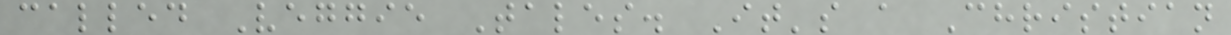called Veggie Tales. It's a Christian
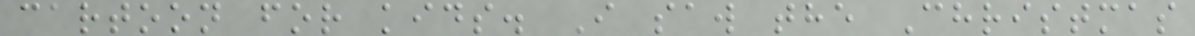cartoon for kids. I saw the Christmas
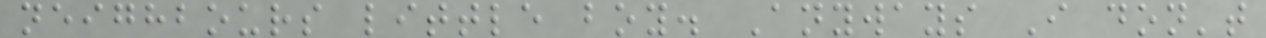neighbours little boy. Anyways I don't
